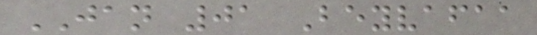JAN 01 Beyvafaa
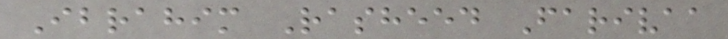Ibrahim Rasheed Farivaa
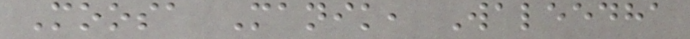Moosa Manik, Waleedha
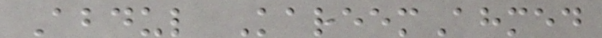Abdul KareemAhmed
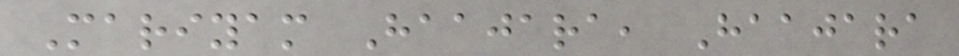Mariyam Haajara, Haajara
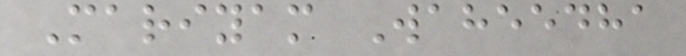Mariyam Waheedha
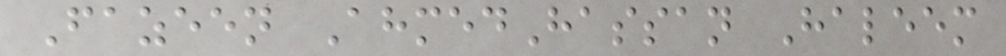Fazeen AhmedHassan Haleem
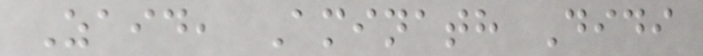Zaid, Aminath Didi
